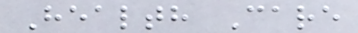Health Care
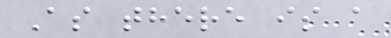As there is a
